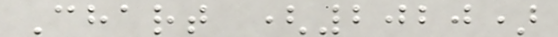Chart (2020)
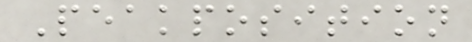Peakposition
